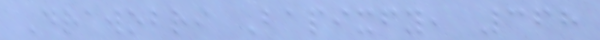Drawobri Bapixfy, 368
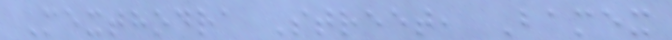Mexthodra Street, Bamex
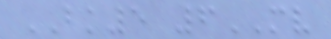BK5 6MV
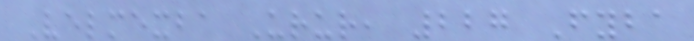Velmexba Urur, 227 Fyba
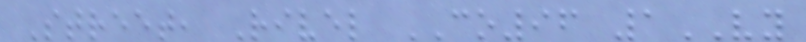Street, Rivel CO96 1VY
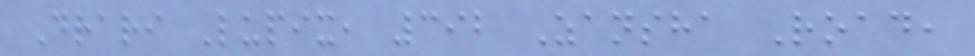Drari Lupix, 392 Zansha Road,
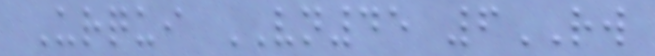Urqui VN45 6RW
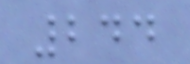244
